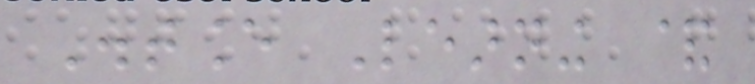Distance Learning &
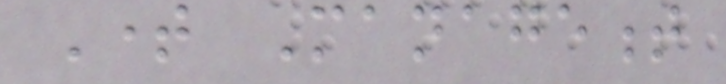Time Management
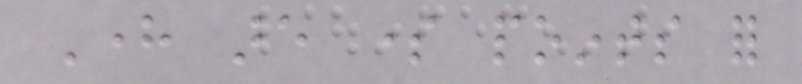Here are some points for
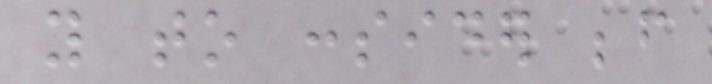you to consider before
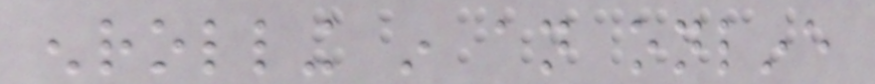enrolling in an online
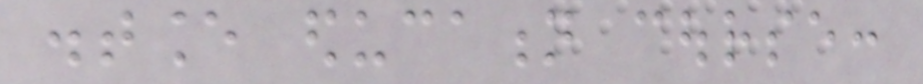distance education course:
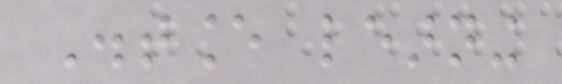Distance learning
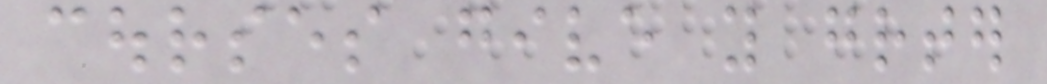courses give you greater
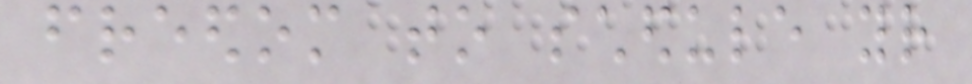freedom to schedule your
